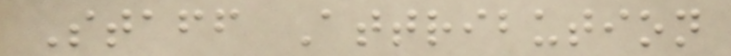Staff Attribution
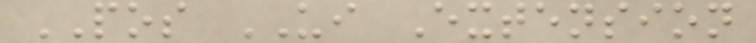POS UI Extension
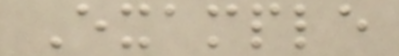Example
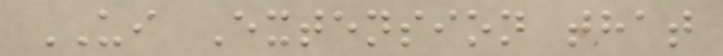UI Extension that
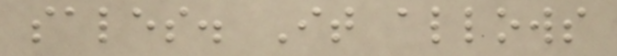sales. It allows
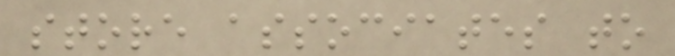store associates to
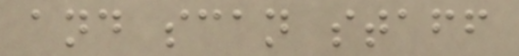and scan staff
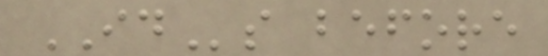IDs before
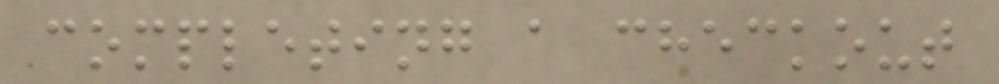completing a checkout
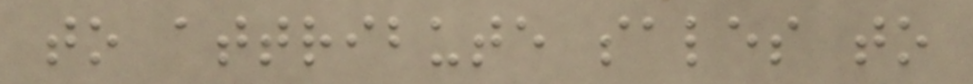to attribute sales to
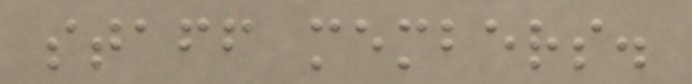staff members.
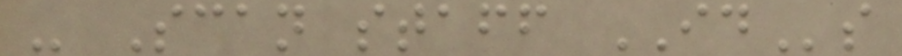- Scan staff IDs
